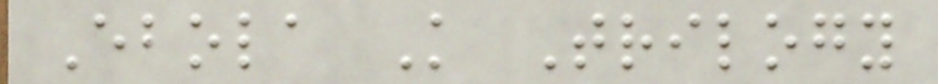Ebola K Trilogy
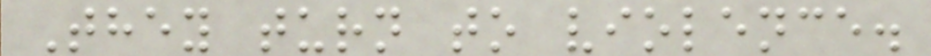They turn to violence.
